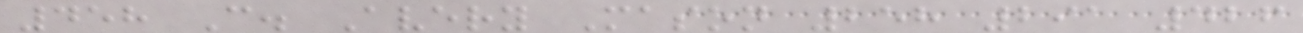458 C. Avery Mason 258 291 426
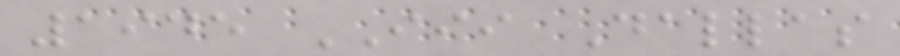1945 III Dallas
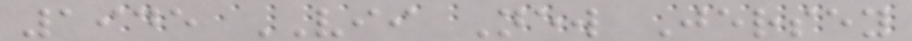1945 VII New Jersey
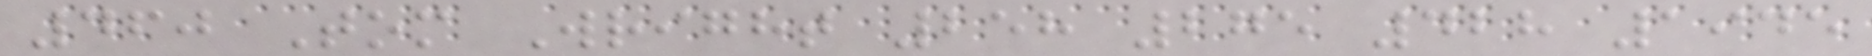460 Tom Wright 258 275 428 1945
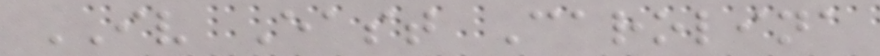IV East Carolina
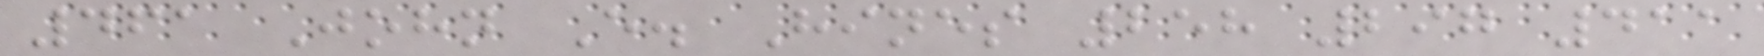461 John E. Hines 258 297 411
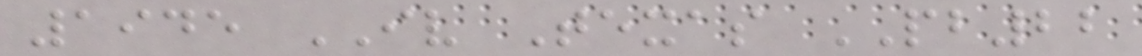1945 IV Texas PB22
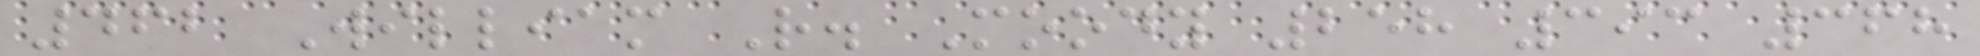462 William R. Moody 258 393 368
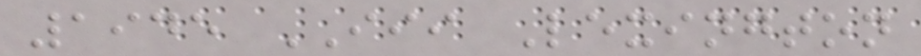1945 III Lexington
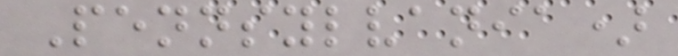Pennsylvania)
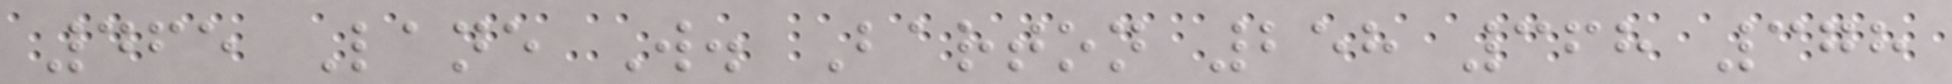465 Lane W. Barton 258 368 378
